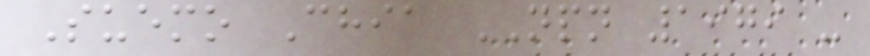Suemo Chia NPN 1979 -
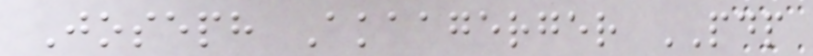Joseph Akaagerger PDP
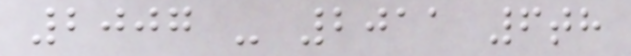2007 - 2011 6th
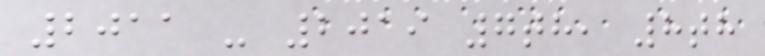2011 - 2019 7th, 8th
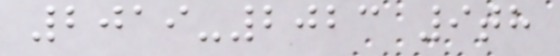2019-2023 9th
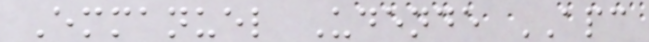Emmanuel Udende APC
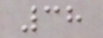38
